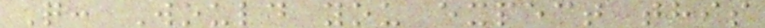Q: Would you expect this
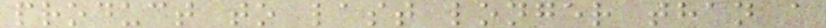product to last longer than a
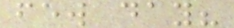few day?
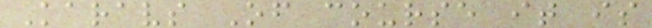Karavs Of course it is
